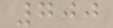700
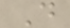D
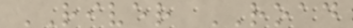RIVER ROAD
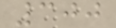300
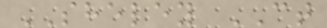SHELEY CT
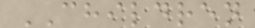CHILDREN
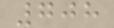708
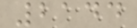2144
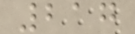217
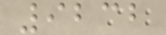9232
